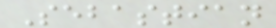Sebastian
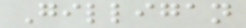Gilligan
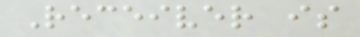Receiver is
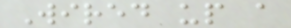Wired up a
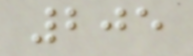205
